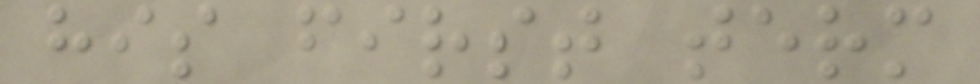his first term
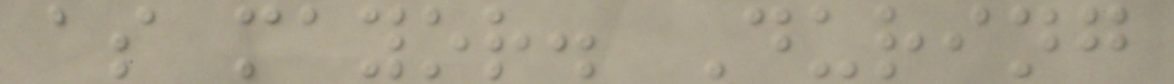as mayor. During
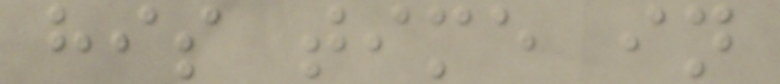his time in
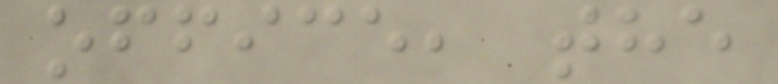office, the
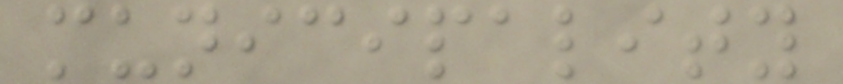municipality
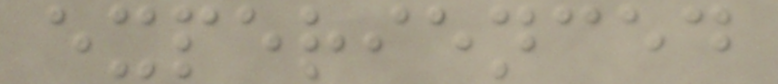experienced
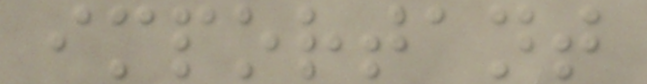important
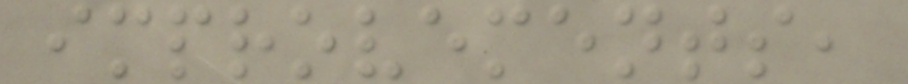improvements,
